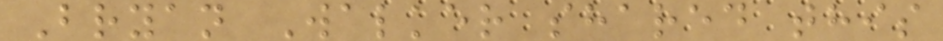Bryan Walker shared this
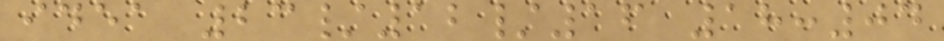idea 23/12/16 18:04
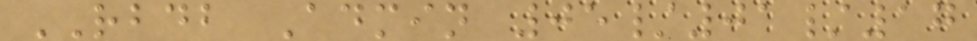RBDB Admin 05/01/17
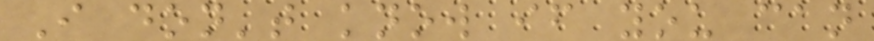I don't know if you can
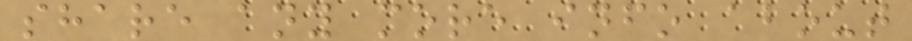share any more info about
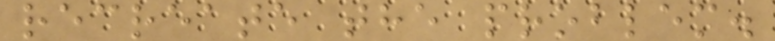recreate the problem.
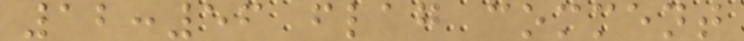12:56 flag comment
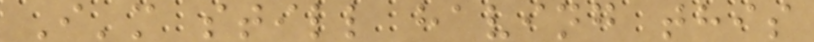I'm still having this
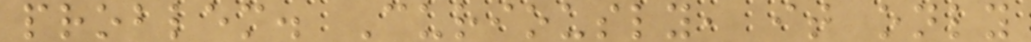problem. Curiously, it only
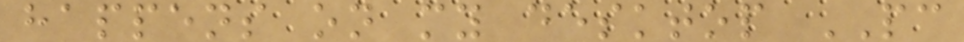happens on my desktop PC
